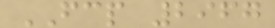FCP 2967
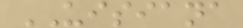UISIANA
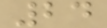24
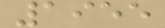1955
